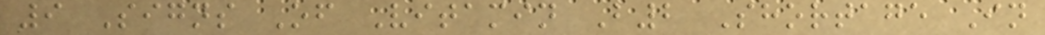9 Signs Of Vitamin B2 Shortage In
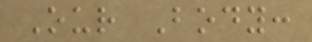Our Body:
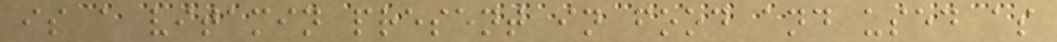is a vitamin present in food and used as
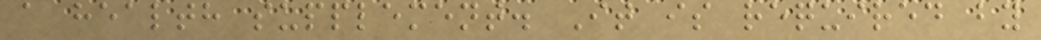a health supplement. It is required by
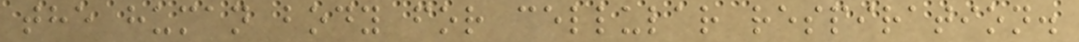the human body for cellular respiration.
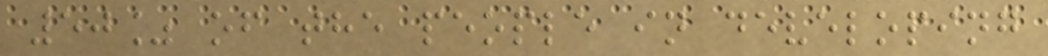50% of the people in developing
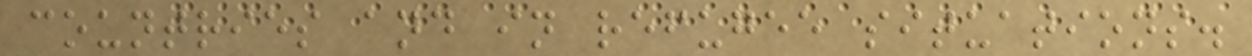countries and in refugee situations.
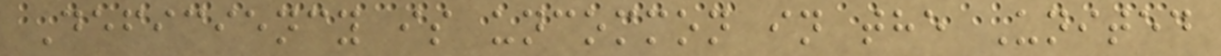Deficiency is uncommon in the United
